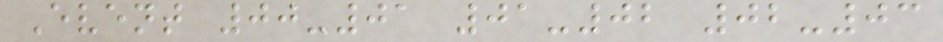Event 00-01 01-02 02-03
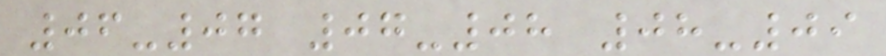06-07 07-08 08-09
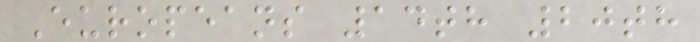Europeans 14th 20th
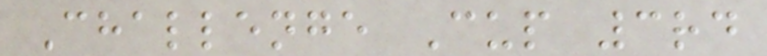Challenge Cup 3rd
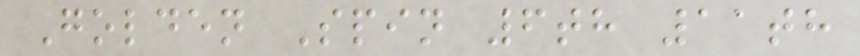Golden Spin 6th 11th
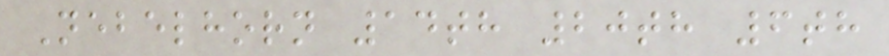Nebelhorn 14th 20th 6th
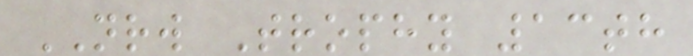NRW Trophy 13th
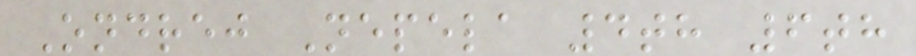Ondrej Nepela 4th 6th
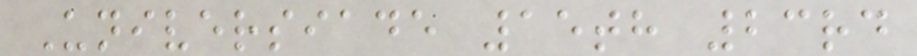Universiade 15th 23rd
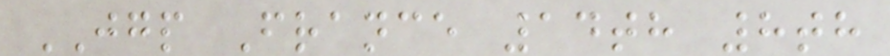JGP France 14th 8th
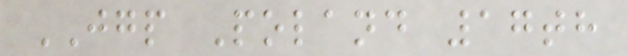JGP Poland 17th
